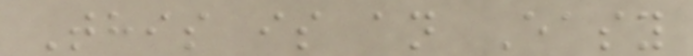This is an Easy
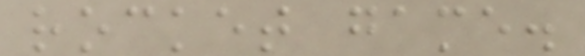rocket game.
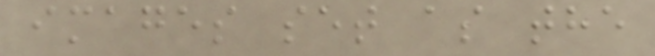images set as the
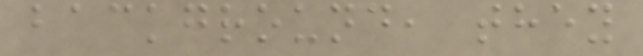background, they
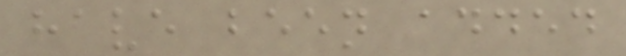have been added
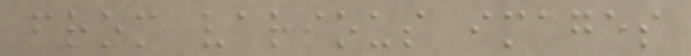from various images
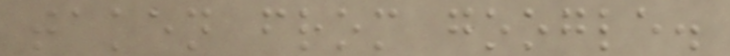taken from google.
